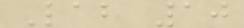Lab 10
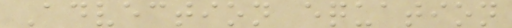Advection equation
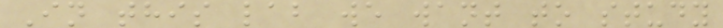In this lab we want to study
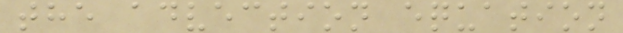the advection equation
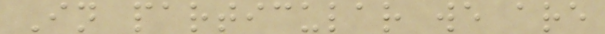In particular we are
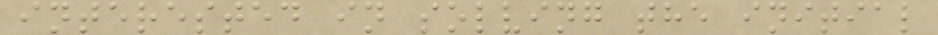interested in solving the initial
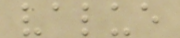value
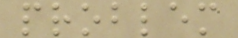problem
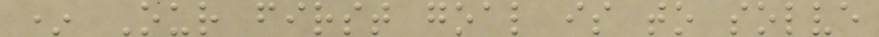* Our first goal is to solve
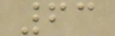63
